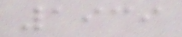1939
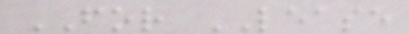FOR LEASE
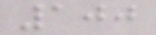100
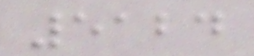5124
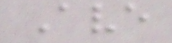Ave
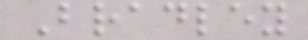Bradley
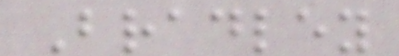Bradley
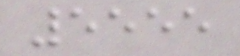5555
